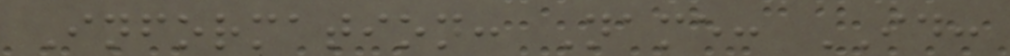Information: Name: ID:
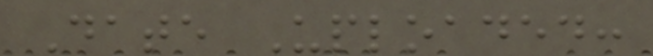Date Uploaded:
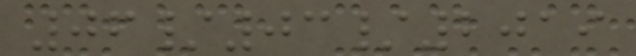06/03/2019
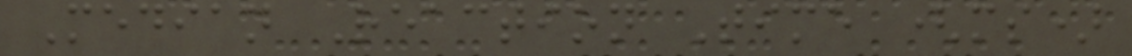Median Reaction Time (ms)
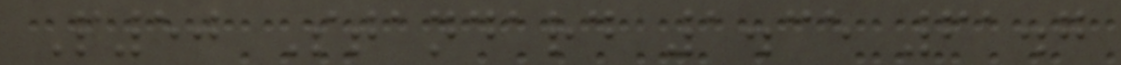P50 Standard 1.35 61.7
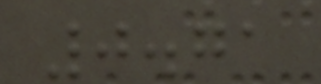0.71
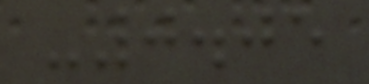-0.05
